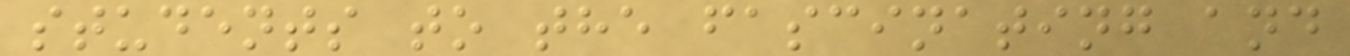students to the fascinating and
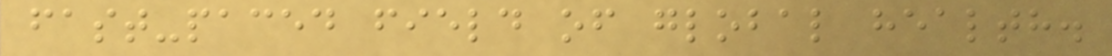fast-paced field of global health.
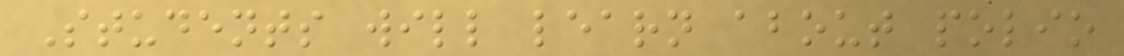Students will learn about polio
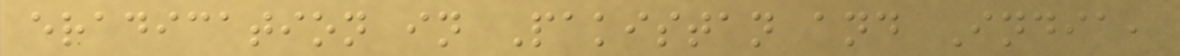eradication in Pakistan and India,
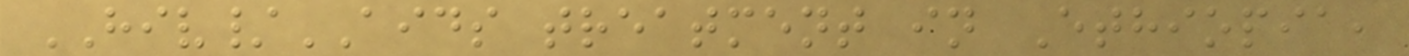HIV/AIDS treatment in Ethiopia,
